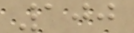100
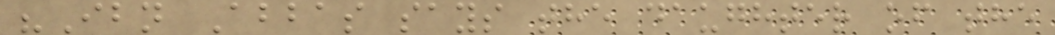"Ibn Abbas says the daughter of the
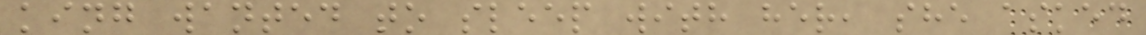king wanted to sleep with her, she asked
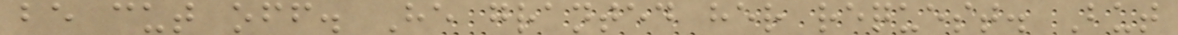be cut off. He granted her request. But
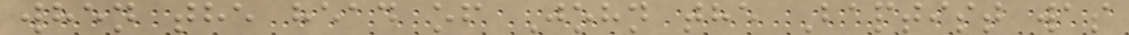when the head of John the Baptist was
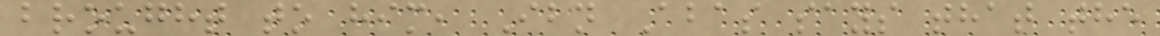brought to him, Ibn Abas says that the
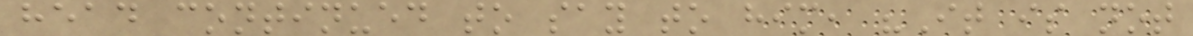head continued to say to him, "It is not
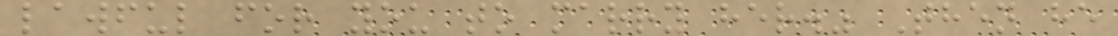lawful for you to marry her." Then he
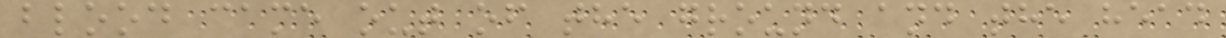blood came out of the ground and the head
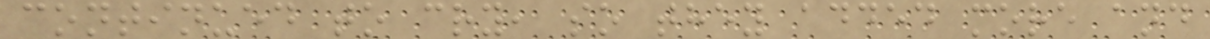continued to cry, so they added more and
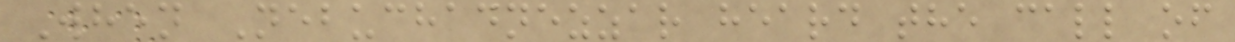When Nebuchadnezzar heard the call of
